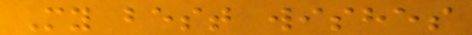My best wishes
